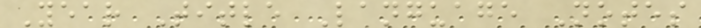Year Title Language Notes
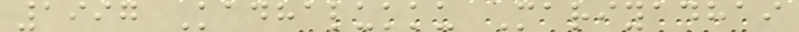1997 Kadhalukku Mariyadhai
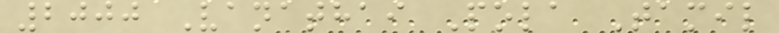2000 Vanathai Pola Tamil
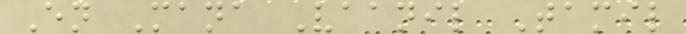En Mana Vaanil Tamil
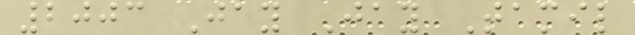2003 Jay Jay Tamil
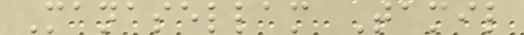Manasellam Tamil
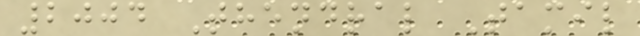2004 Thendral Tamil
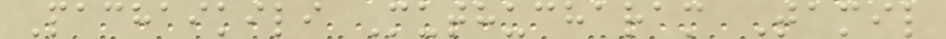Pachaikili Muthucharam Tamil
